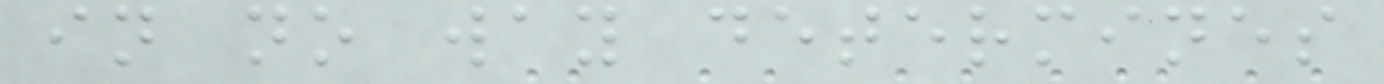in no way determines
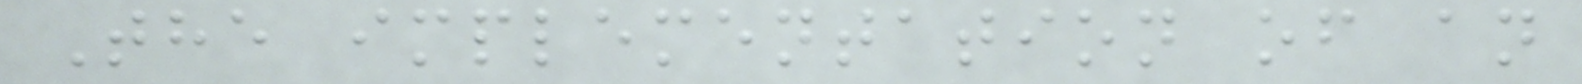The implementation of an
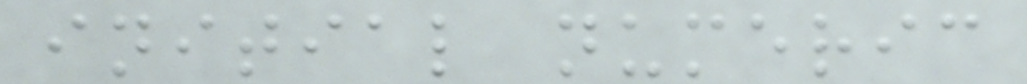initial numeric
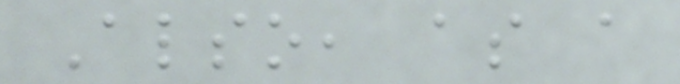Also, as a
